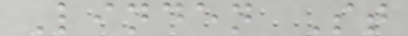Linden St
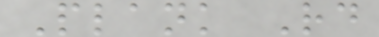Plank Rd
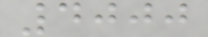4000
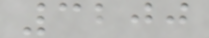3200
